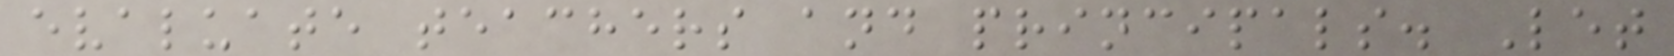evaluate teachers and principals. Let
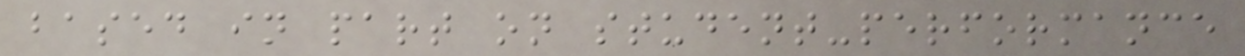based in part on student-performance
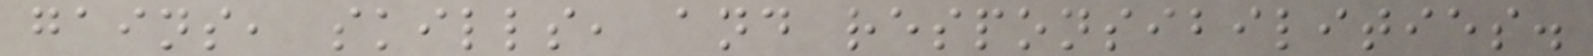gains, skills, and responsibilities.
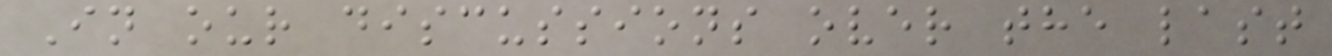In our discussions over the last
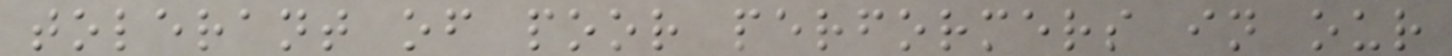tolerant of poor performers in our
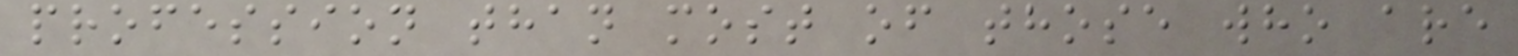profession than most of those who are
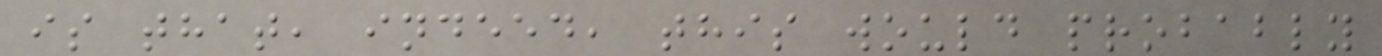is that, indeed, this would probably
